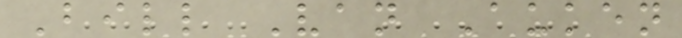Bill Van Auken
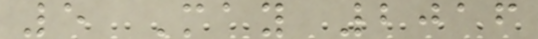5 May 2016
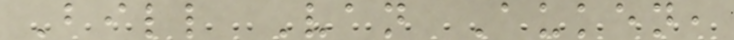Bill Van Auken,
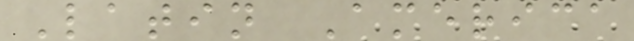Latin America
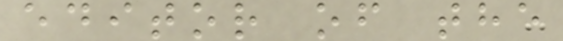editor of the
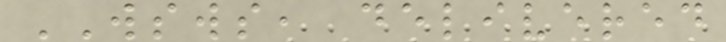WSWS, delivered
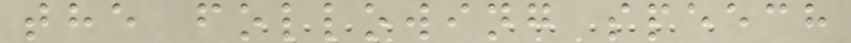the following speech
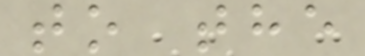to the
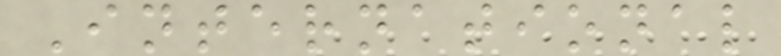International
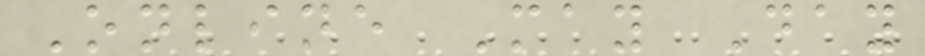Online May Day
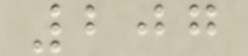207
